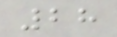28
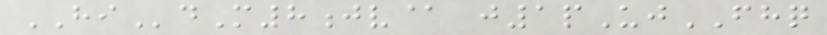HIdM8jv@ j1pUjFHQ
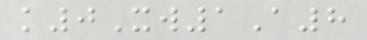k0Xw1A8
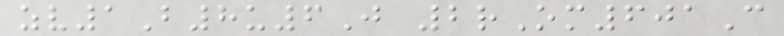zv1B8u6J 2rOm601C
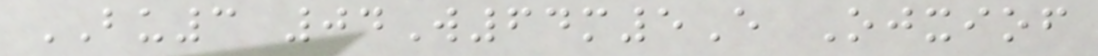BU3 04W64m5E Ojxiof
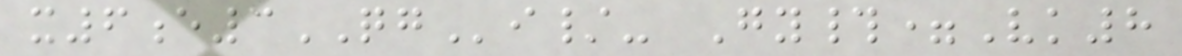x6e3QGi/- Gy#=Vk8
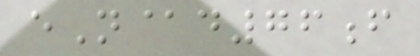eN@d76f
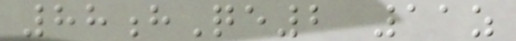88hQe2 11z
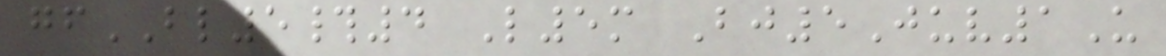gfBL5#4 L5m Bj5Juv1U
